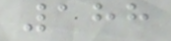188
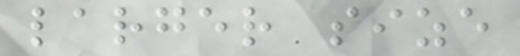larger size
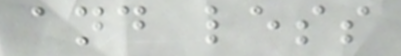and less
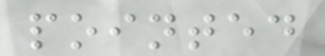pointed
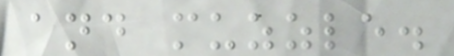and muzzle.
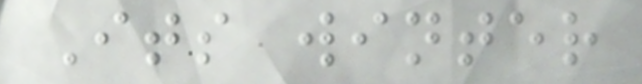Its winter
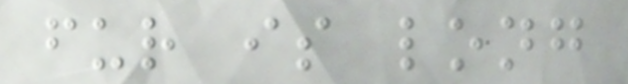fur is long
